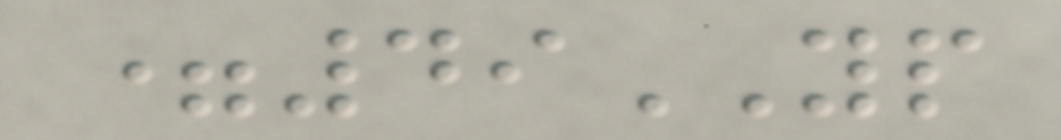=49YP
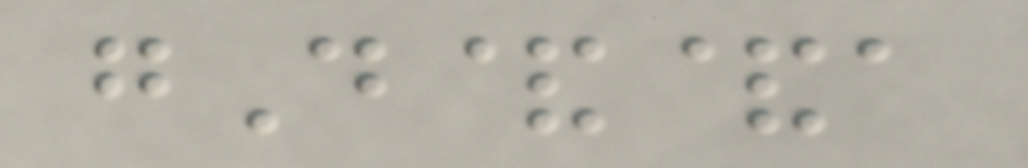gD&&a
